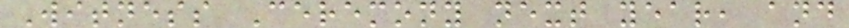Witness Ceremony next year, and
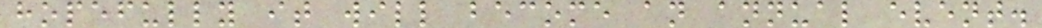hopefully it will become an annual event.
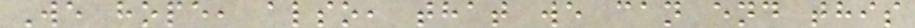We hope, also, that we can end this
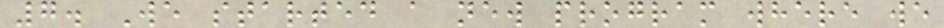7. We started a new program where we
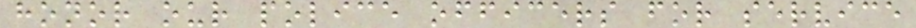honor our police officers for service
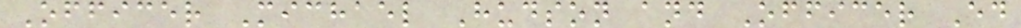Officer Michael Hudson and Officer Ed
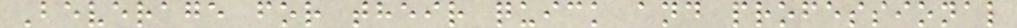Beverage for their quick and professional
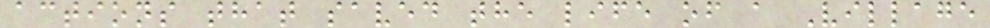actions that saved the life of a Village
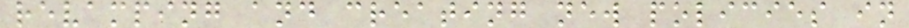revamping and creating new policies in
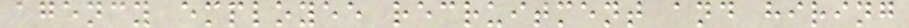agency employee recruitment and hiring
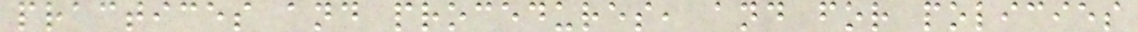practices and procedures, and for policies
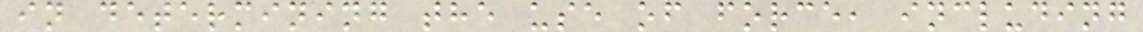in determining the use of force, including
